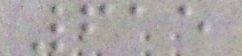615
